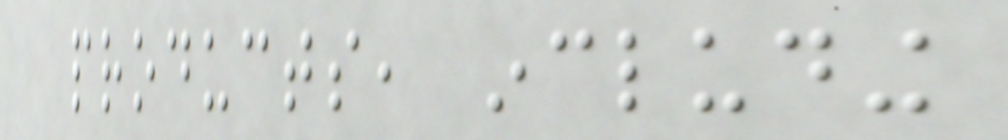products, including
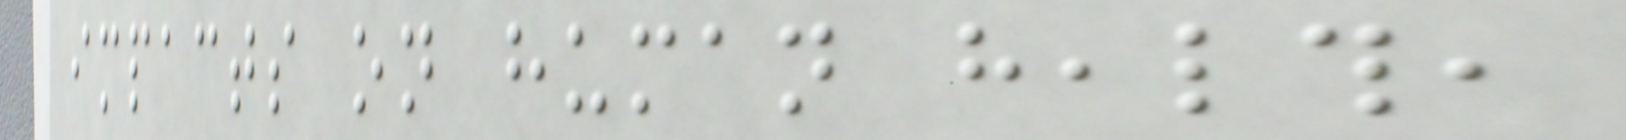impacts on human health,
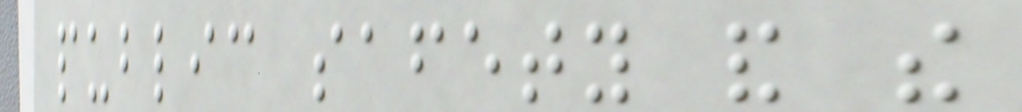public safety and the
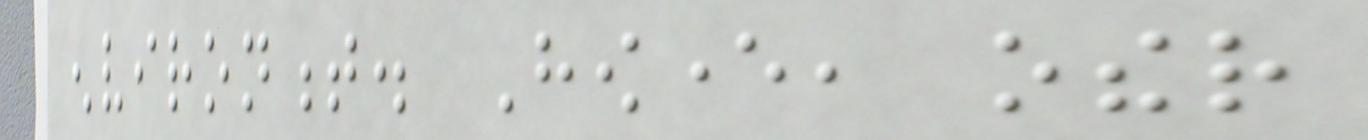environment. However, other
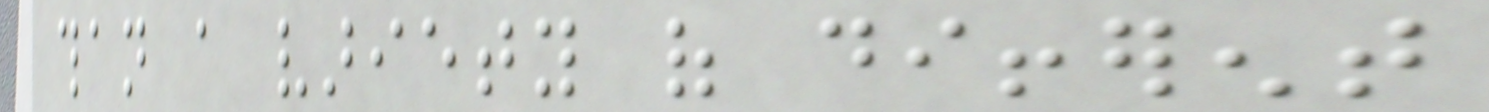than a variety of different
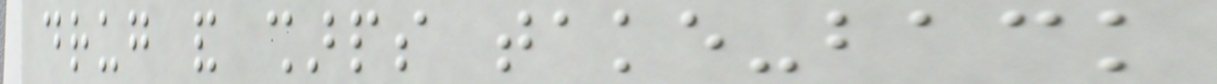drug and sharps take-back
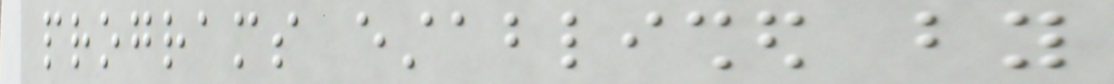programs established by
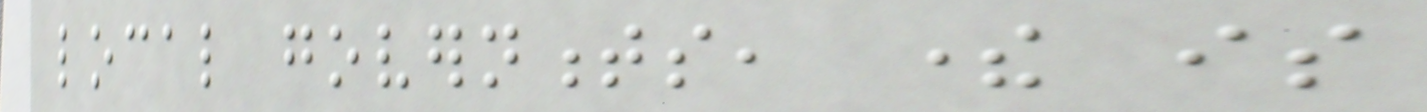local governments, there is
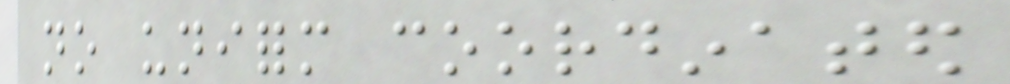no uniform coordinated
